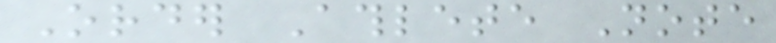Order Athlete Note
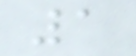1
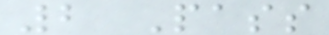2 Pass
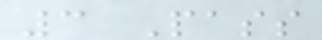3 Pass
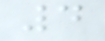4
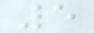5
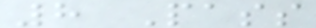8 Pass
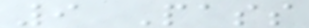9 Pass
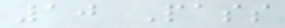10 Pass
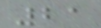21
